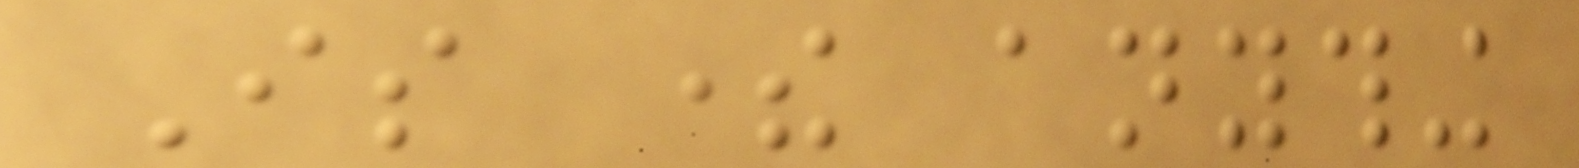Is there anything
